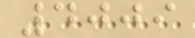4009
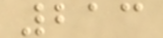213
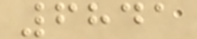6841
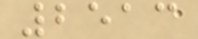2513
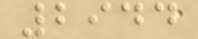2944
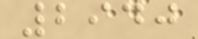2940
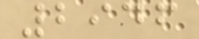2946
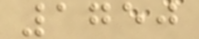1750
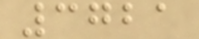3721
